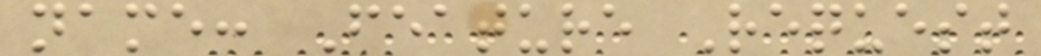name: Feature Request
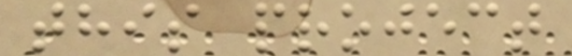this project
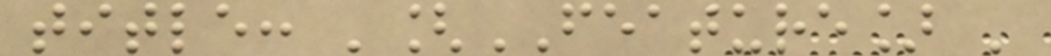title: '[FEATURE] '
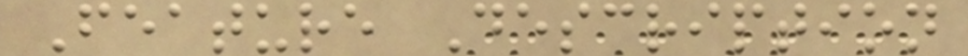Feature Description
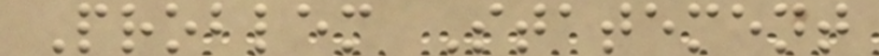Problem Statement
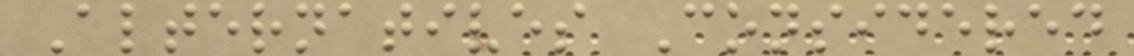Alternatives Considered
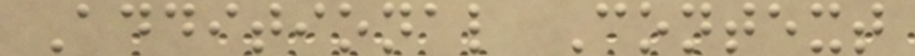Additional Context
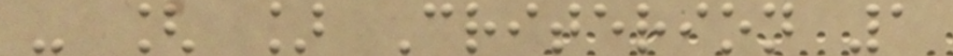- [ ] Criterion 1
